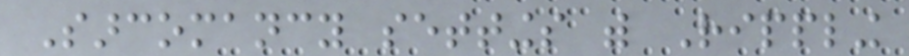Sarcomancy settings with Rippling
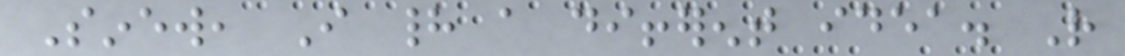Sinew, I had a different idea. Rather
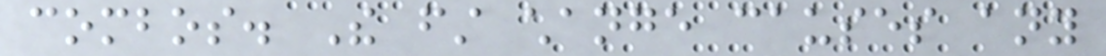combos. The first change causes any
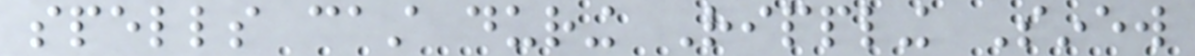spells cast during Rippling Sinew
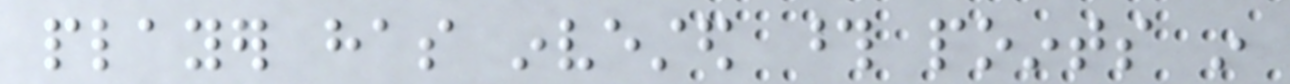player has invested those points in
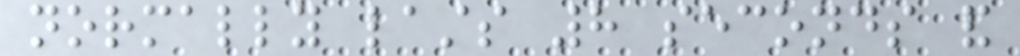normally lasts 8 seconds and
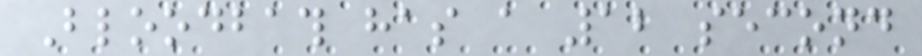Bloodbath has a 12 second
